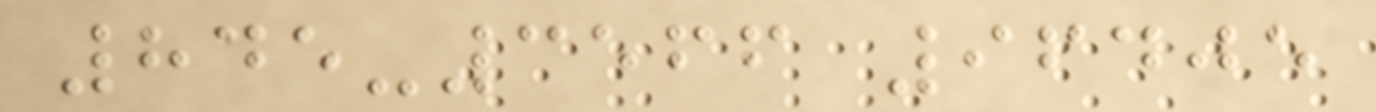845-3566 96405
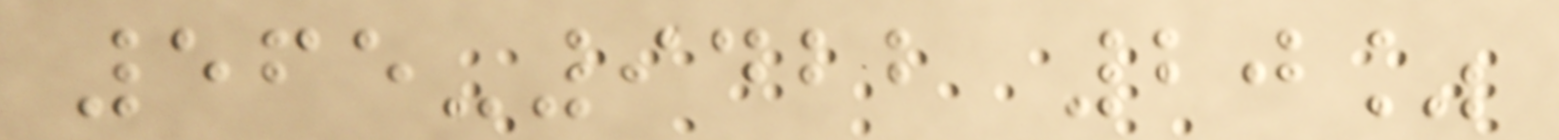565-9422 20%
